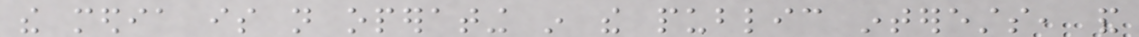the media is not operating in the public interests, and
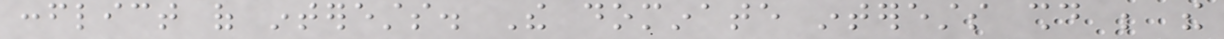conflict of interests. The dominate interests should be the
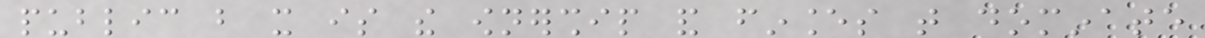public but it is the ownership and finances that dominate
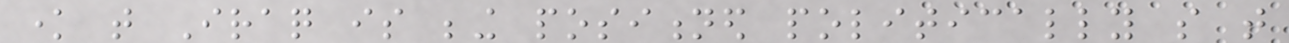know that Iraq is being positioned politically so that
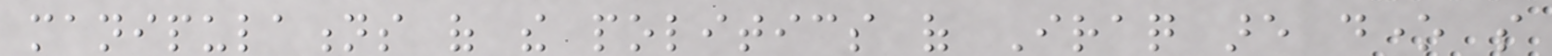manipulations of the politics of Iraq are done so
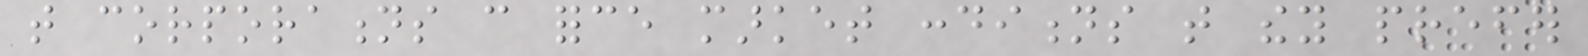that corporations can force market conditions that they prefer
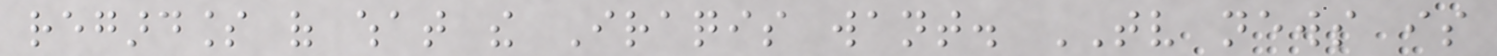regardless of what the Iraqis want. TV news is
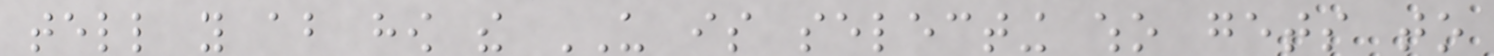tell you about how the US is selecting who gets to
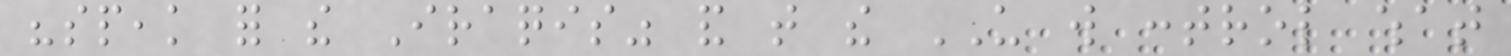"speak for the Iraqis" and that the US will control what
